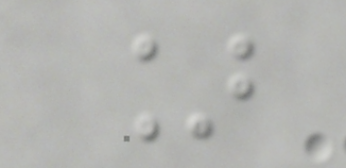]
